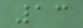13
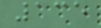135
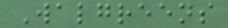Walgreens
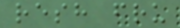resh fru
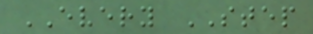EVERY STEP
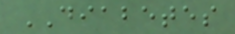DIABETES
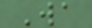Wa
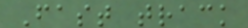Fast track
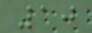10
